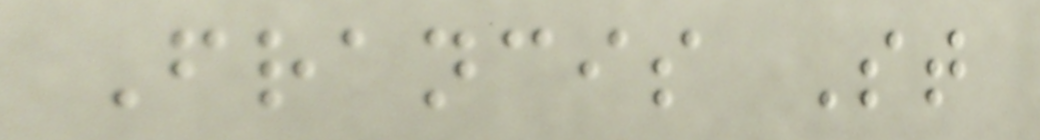Francis St
